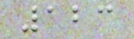123
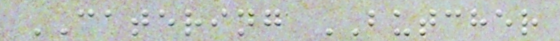CATERING BUTCHER
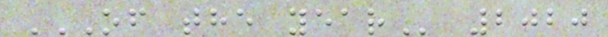OF THE YEAR 2020
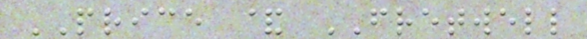PRICE & FRETWELL
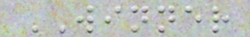WINNER
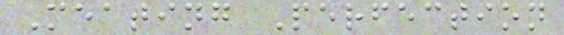Meating Perfection
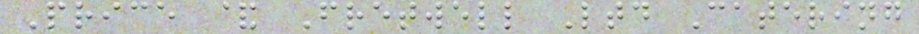Price & Fretwell Ltd Catering
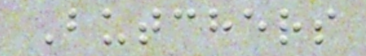Butchers
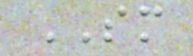SM
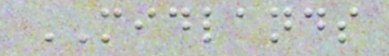MIDLANDS
